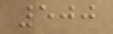500
